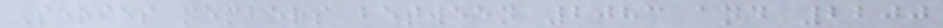Series members between 2083 and 2200
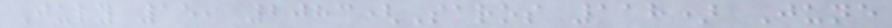July 15, 2083(Saros 118) June
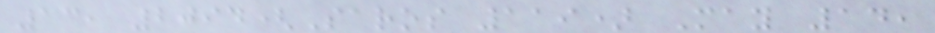13, 2094(Saros 119) May 14,
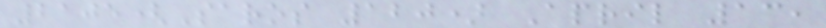2105(Saros 120) April 13,
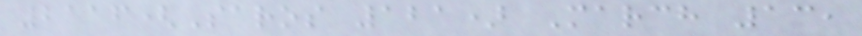2116(Saros 121) March 13,
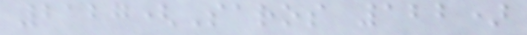2127(Saros 122)
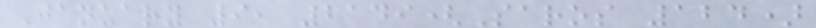January 9, 2149(Saros 124)
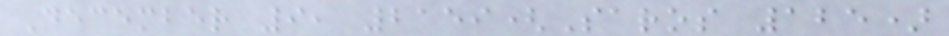December 9, 2159(Saros 125)
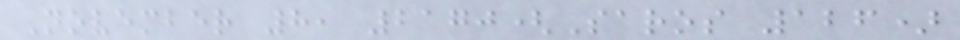November 8, 2170(Saros 126)
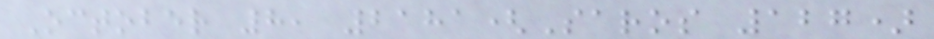October 8, 2181(Saros 127)
